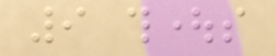9 thoughts
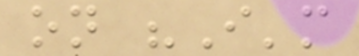on "I'm
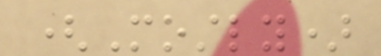(Mostly)
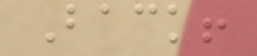Back!
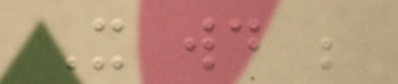It would be
